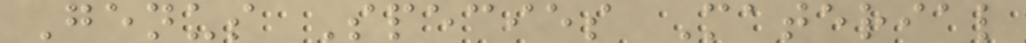Genus Species Material
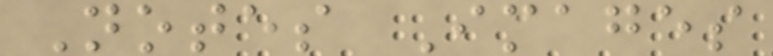Notes Images
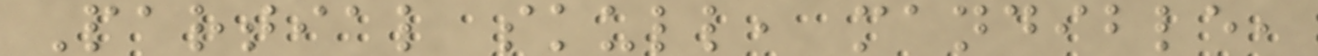Partial skull, mandible,
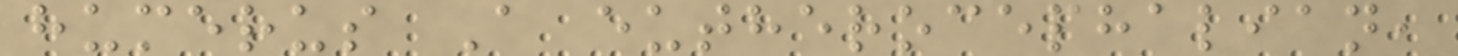humerus A eutherocephalian,
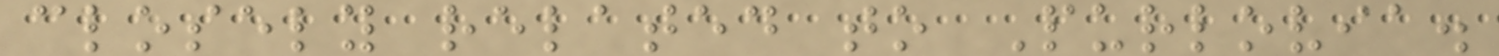closely related to Purlovia.
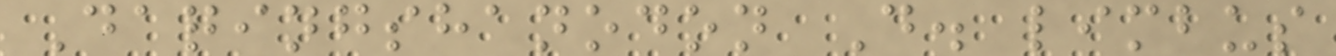Daqingshanodon D. limbus
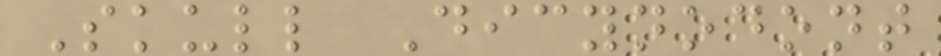Skull Dicynodont
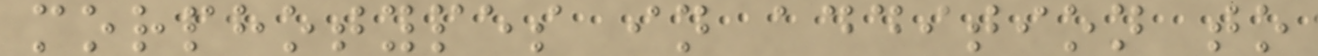morphotypes in addition to
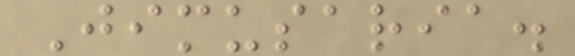Jimusaria.
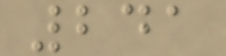241
